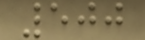500
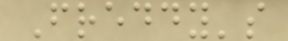Freddy's
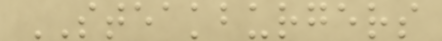STEAKBURGERS
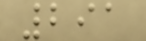291
